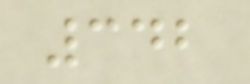342
